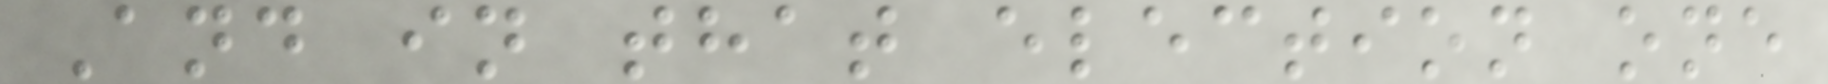And in that election one
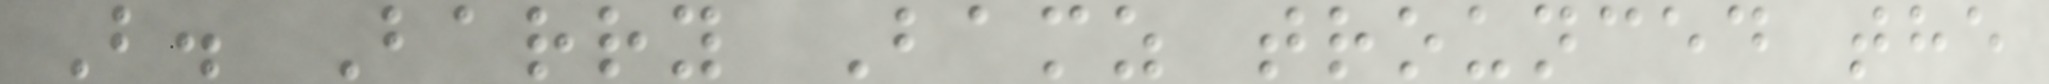B. Barry Bamz trounced the
